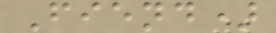Fiend)
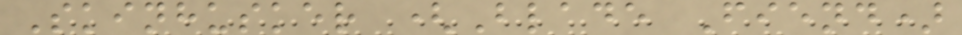Skinhusker (Blade Fiend)
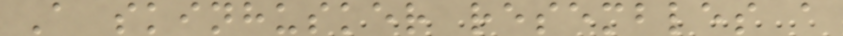A skinhusker resembles a
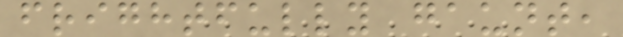frightfully gaunt,
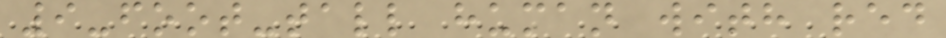9-foot-tall human with red
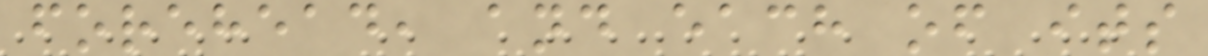forehead, and each of its
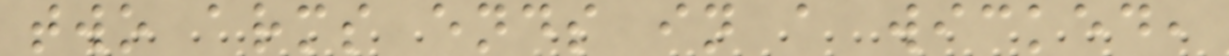two arms ends in a wicked,
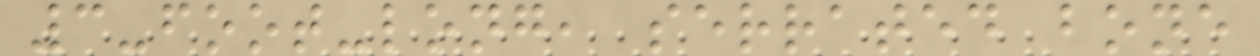3-foot-long, serrated bone
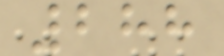288
